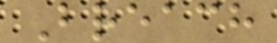Breach
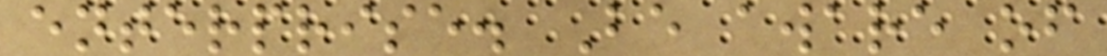enterprise. Be aware of
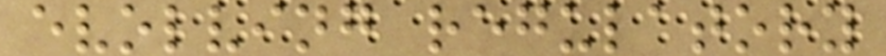evolving regulatory
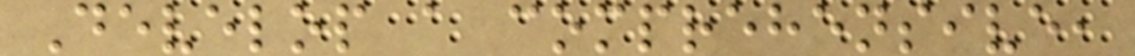Develop a comprehensive,
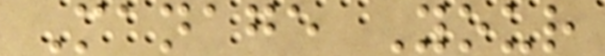Manage Your
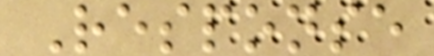Response
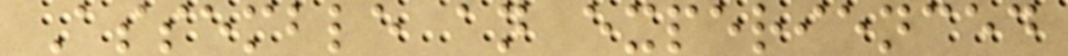Assemble an experienced
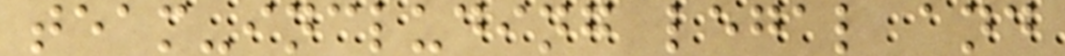team-including legal and
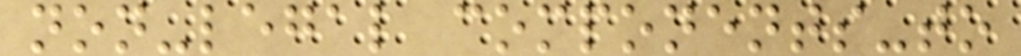non-legal components-to
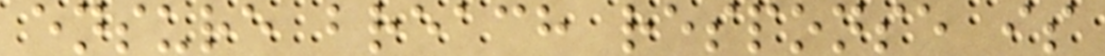ensure breach response is
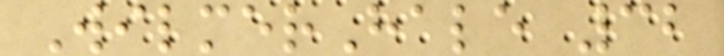WilmerHale 32
